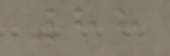88
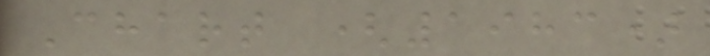Chart (1983)
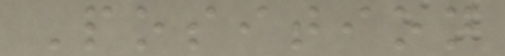Position
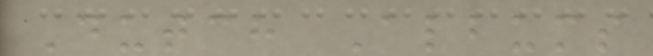Dutch Albums
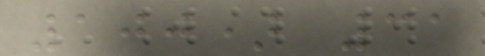100) 31
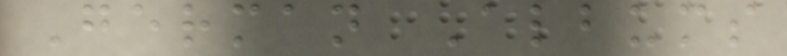German Albums
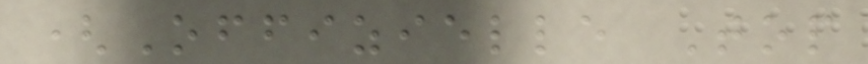(Offizielle Top
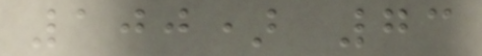100) 73
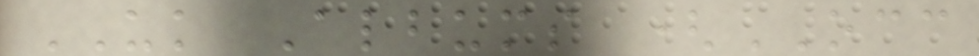UK Albums (OCC
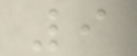9
